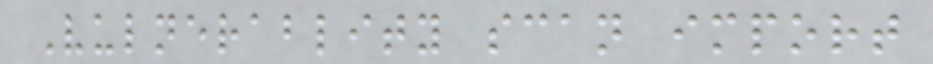Vulnerablity scan import
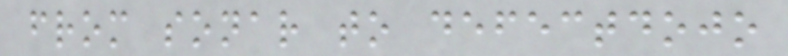from sonar to defectdojo
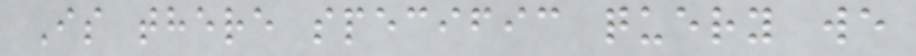Is there specific query we
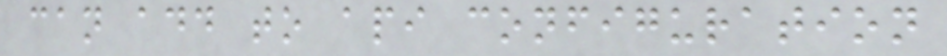can add to api configuration
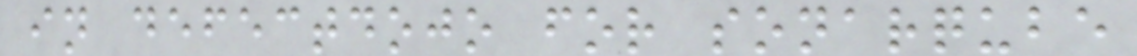in defectdojo for sonarqube
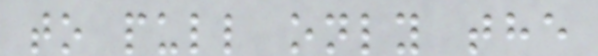to pull only the
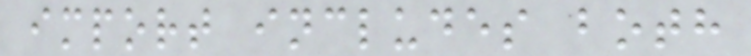import includes both
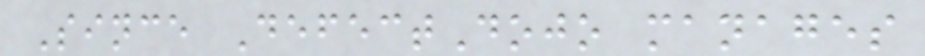Since DefectDojo manages
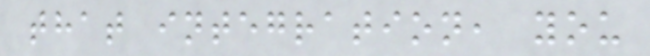that integration, you
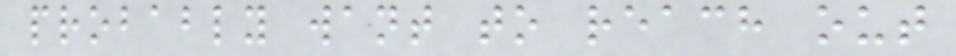probably want to reach out
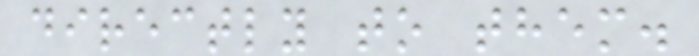directly to them.
